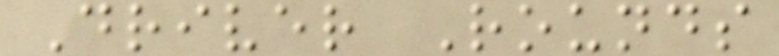Driver Rounds
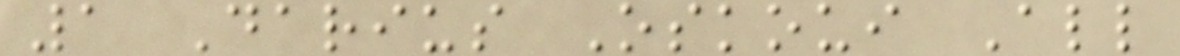1 Darius Oskoui All
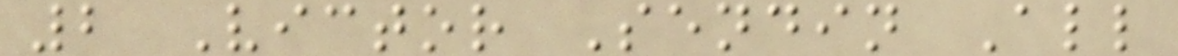2 Victor Sendin All
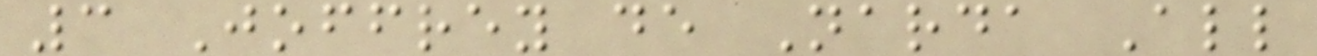3 Joffrey de Narda All
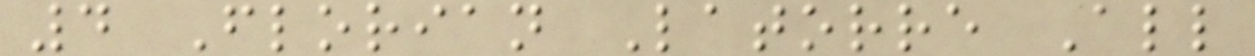4 Florian Latorre All
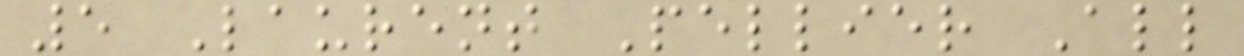5 Laurent Pellier All
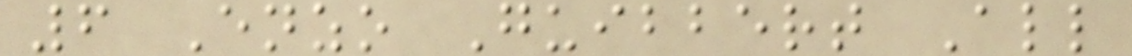6 Enzo Guibbert All
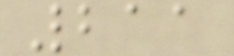211
